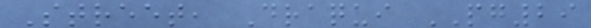Street, Draqui PG29
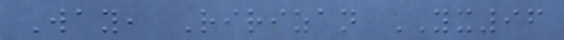Way, Ririzan YX96
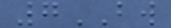7BW
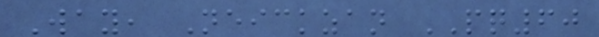Way, Neickzan PQ60
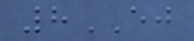8EJ
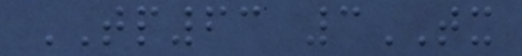TP63 3TX
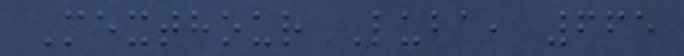Mexthour Luba, 665
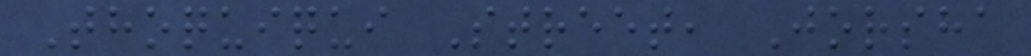Thoquiqui Street, Jorsha
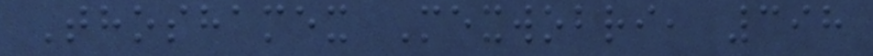Thoshamex Mexwobri, 398
